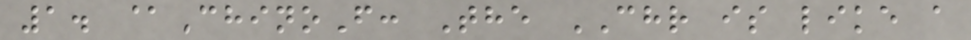1. @ChinoF: The CHR is like a
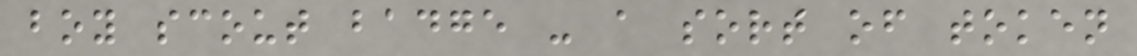boy scout badge - a sort of token
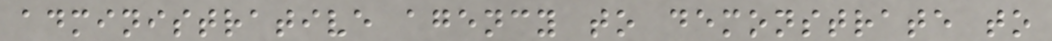administrative agency to demonstrate to
